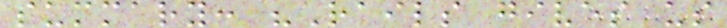summary: "Rails gives us
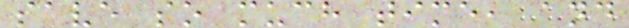save so much time, and
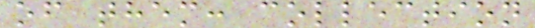of them: collection
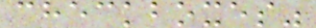checkboxes"
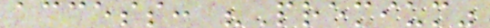access: "Premium"
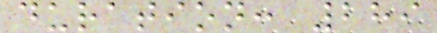duration: 289
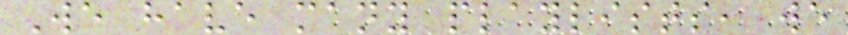We have many playlists, we
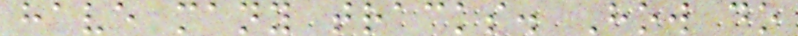have many tracks. How do
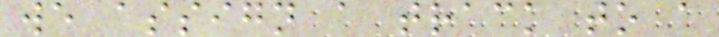we assign a track to a
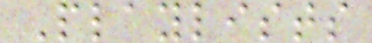Playlists
